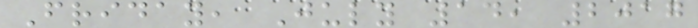Friday, July 14, 2017
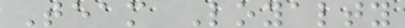Team Loyalty
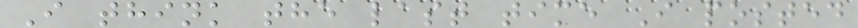I think the last time I posted
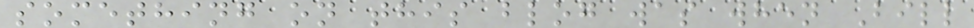something on this blog was when Bill
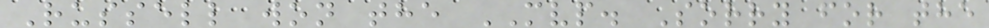Russell won the MVP. Sorry for the
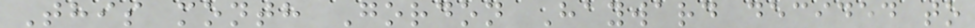This month Gordon Hayward decided to
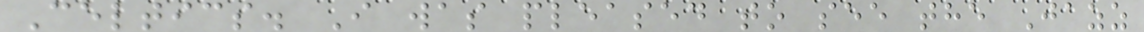Celtics. I was pleased to see the Jazz
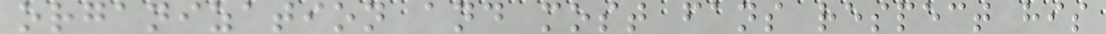organization and most fans respect his
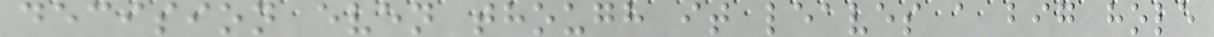decision even though it leaves a big hole
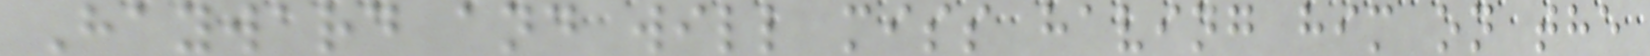Hayward and will miss having him on the
